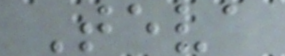Teva
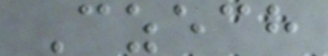Czech
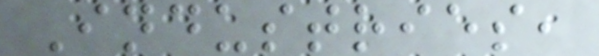Industries,
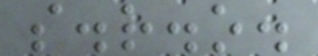s.r.o.
